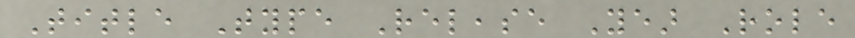Title Type Release Year Role
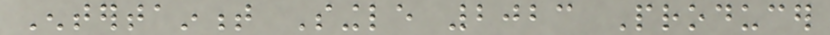Entertainment Single 2023 Producer
